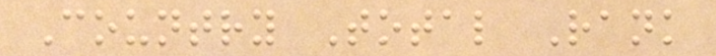Country Total Rank
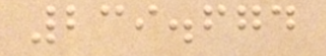239.674
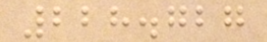228.727
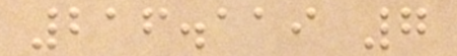216.119 7
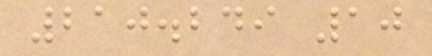210.249 10
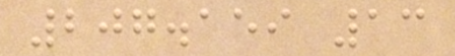207.159 13
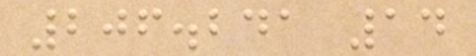206.241 14
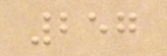257
